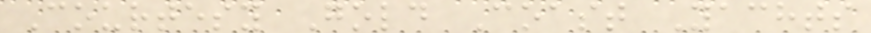Courtesy Gold Coast Yachts
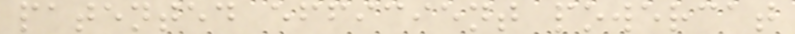patented efficient powercat
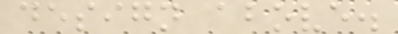design above.
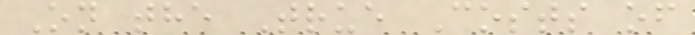On the True Costs of
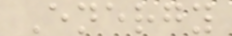Energy
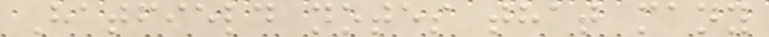Hatfield notes that many
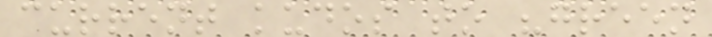current kudos to "green
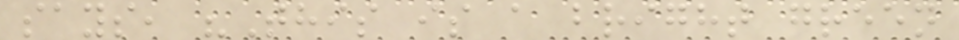says, "This is a bright green
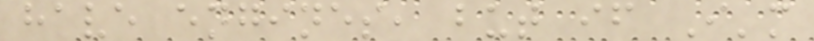have engines, but if I'm
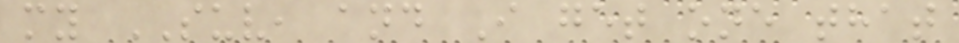my SUV, and I get one that
